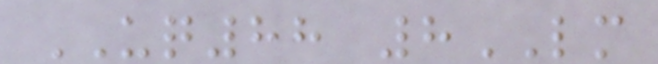UQ88 8LM
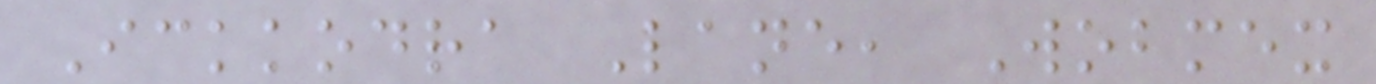Ickkodra Lane, Wobmex
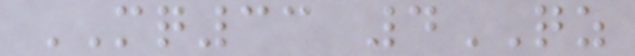MQ33 4QZ
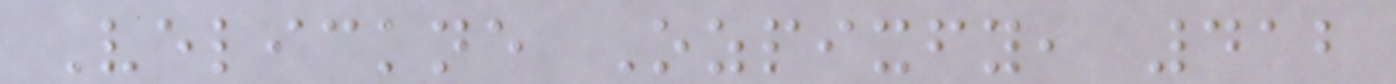Velickne Ozpixfy, 412
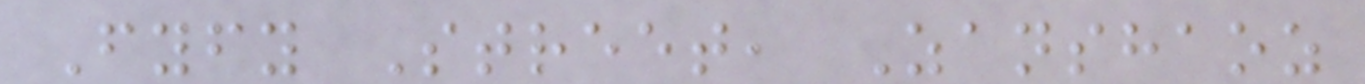Fyfy Street, Zanshaoz
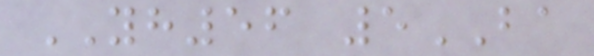YH56 5BA
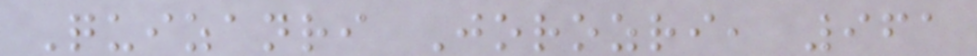Quizanri Jorozri, 961
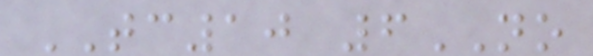TC10 6NO
